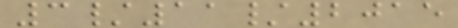3/11/2015
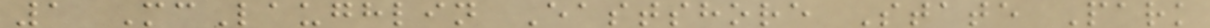1 McLaughlin Eastshore State Park
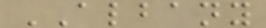ALBANY
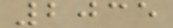2035
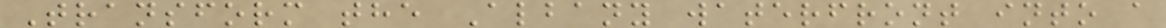Transform the Albany waterfront into a
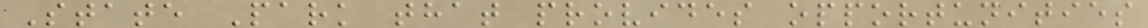State Park that provides opportunities
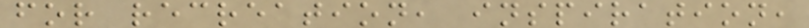for recreation, inspiration,
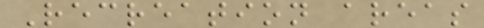Recreation areas
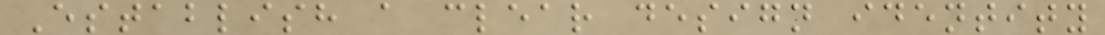Establish a clear design identity
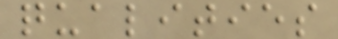qualities
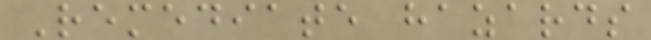Remediate hazards
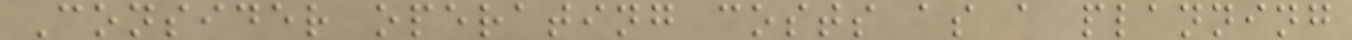Consider operating costs as a planning
